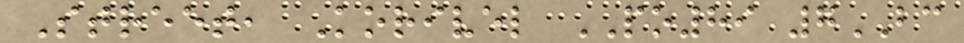Street, Korivel PO89 7BC
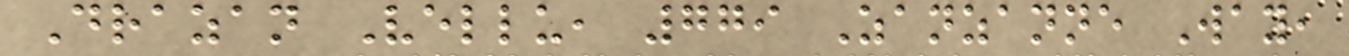Drazan Vellu, 779 Zanzanne Way,
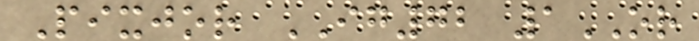Pixjor IG72 1OR
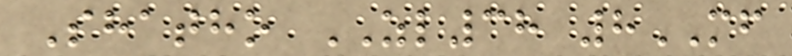Shatho ZL38 8MF
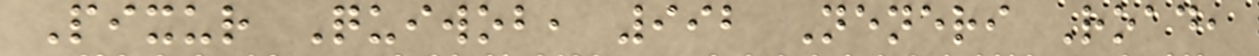Pixur Quiwob, 992 Neneri Road,
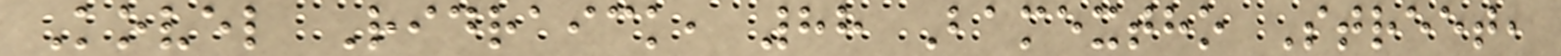Kovel Ridraick, 88 Bamextho Street,
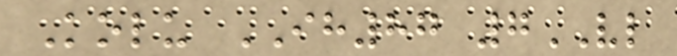Kolu IH87 7VL
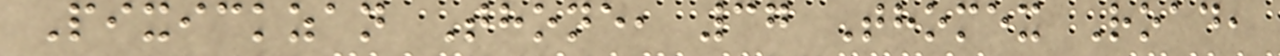Pixickzan Thone, 37 Thomex Road,
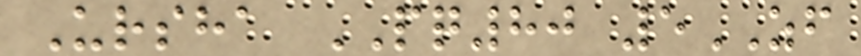Ursha PQ80 5ZF
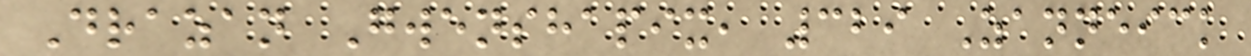Drazan Gwenshapix, 329 Zanneick
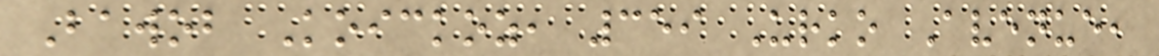Bawob Koickoz, 359 Urko Avenue,
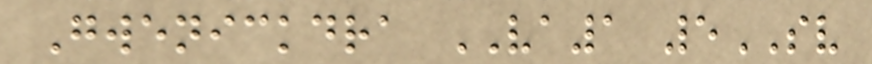Gwenickdra VA1 5SV
